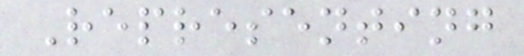Representing
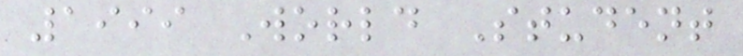1999 World Student
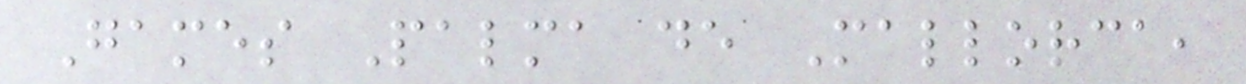Games Palma de Mallorca,
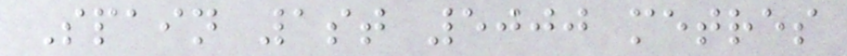Spain 1st 5000 metres
